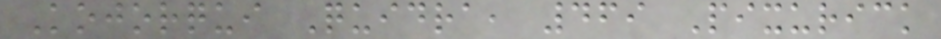Kojorqui Quidra, 469 Pixurick
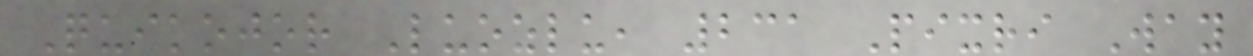Quikojor Luozlu, 231 Pixri Way
